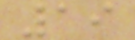19
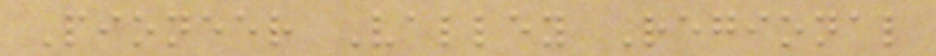Pioneer Valley Regional
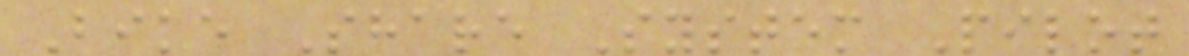Bike Share System Pilot
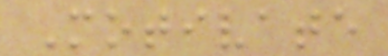Motivate
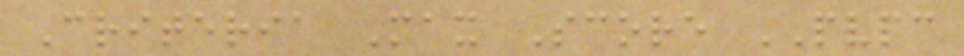Criteria Max Score PVPC
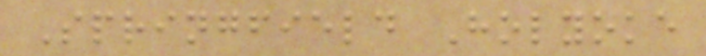Springfield Holyoke
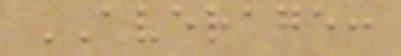AVERAGE:
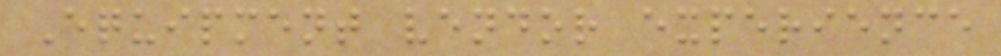Equipment vendor experience
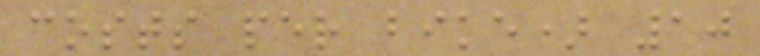costs per bike) 10
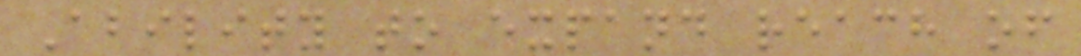Ability to expand reach of
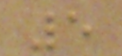5
